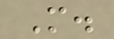M.
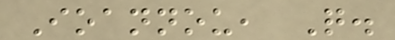Ioannou, Q.
